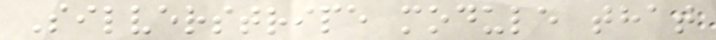Silverstripe module that
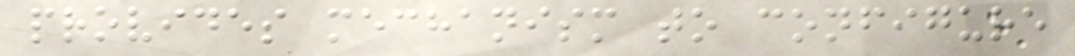provides mechanism to configure
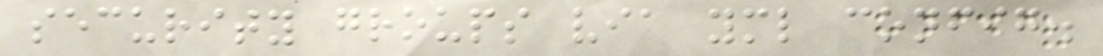security groups via yml config.
